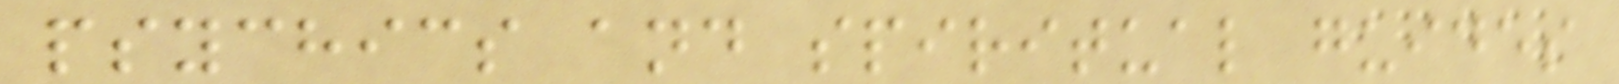psychics and spiritual guides
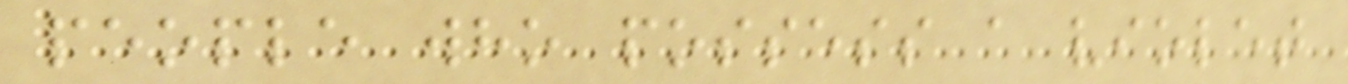people who possess a violet
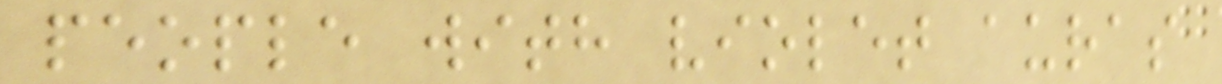people with violet auras
